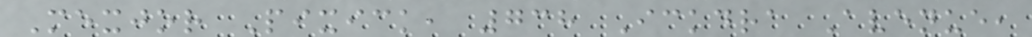Mexjor Pixick, 738 Ickdra Avenue,
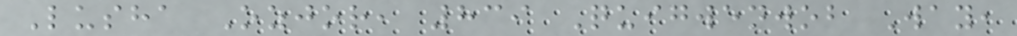Lusha Ozjor, 839 Quigwenwob Way,
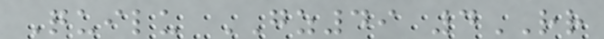Quilu GZ49 4RR
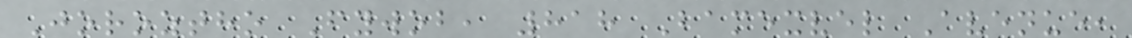Joroztho Fywob, 818 Bamexvel Avenue,
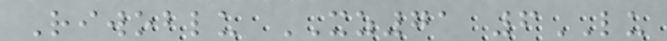Riwoblu XZ71 6LU
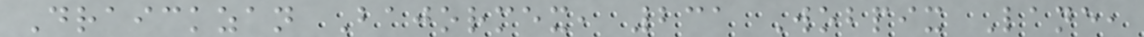Draickzan Bajormex, 231 Wobpix Lane,
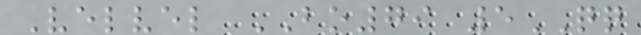Velvel BO79 5QQ
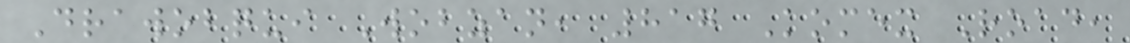Drawobqui Wobzan, 817 Komex Road,
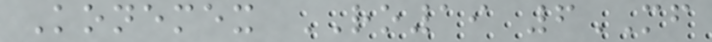Konemex RO19 6MF
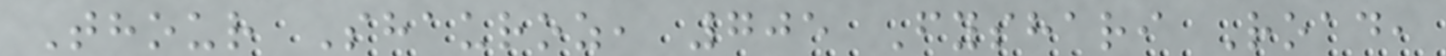Thour Shauroz, 705 Fyshari Road,
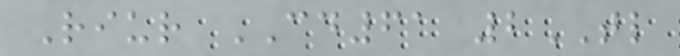Riur CD61 2TL
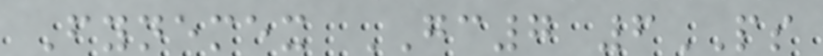Fynemex GC7 6PS
